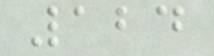124
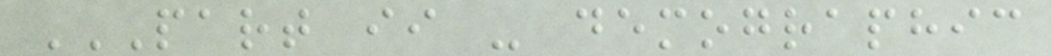PART II - DEMOGRAPHIC
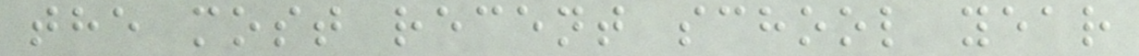the most recent school year
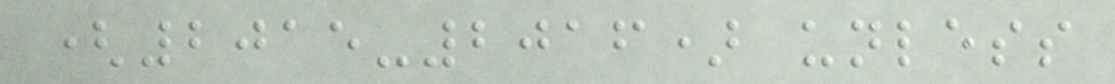(2015-2016) unless
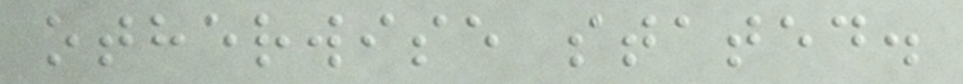otherwise stated.
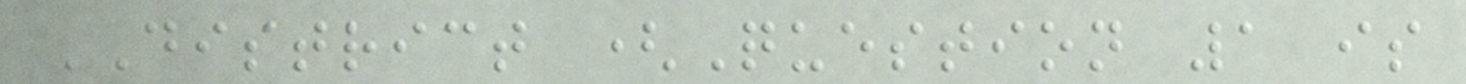DISTRICT (Question 1 is
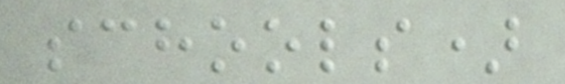schools)
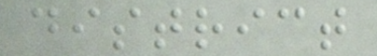district
